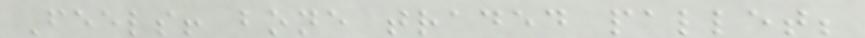Feels! bone traded pallet;
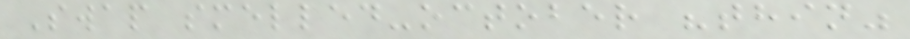Swap smelled-october "thin"
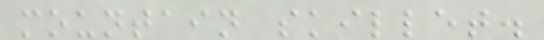mountain skillet.
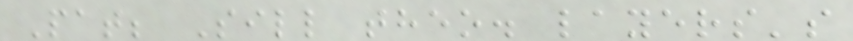Pat; Sill theo. layers's
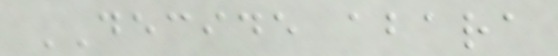DECIDE abara
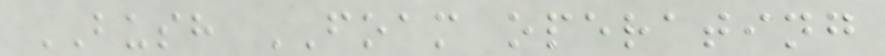BUSH FOAM operating
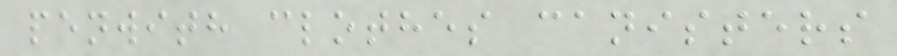penwith clothes canisters
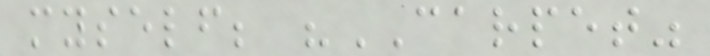myself; "CARPET"
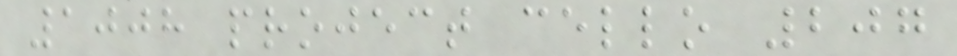1008 project cello 207
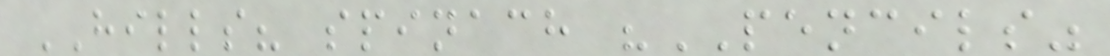HILLS? spinach "PENCILS"
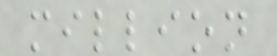million
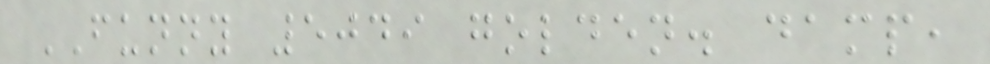FUNNY 5049 golden. damp,
